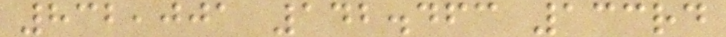832,001 142.463 133rd
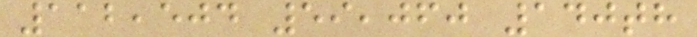112,504 59,060 140th
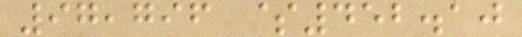97,796 $452.10
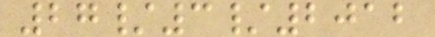27/3/2012
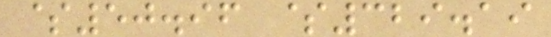$50.96 $329.19
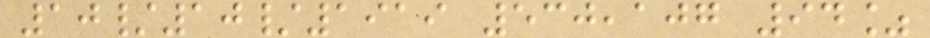10/10/1919 530,107 94%
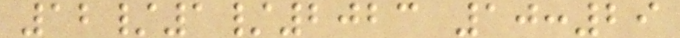12/1/2023 10:29
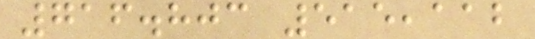716.803 515,112
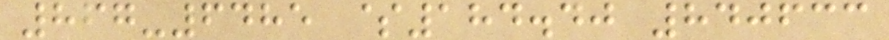867-6485 $184.40 840633
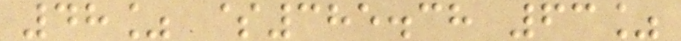48% $385.38 63%
